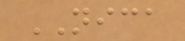NICA
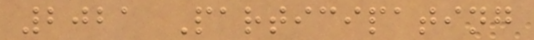2021 Participating
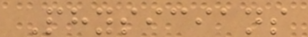Physicians
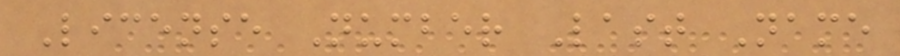License Number Last Name
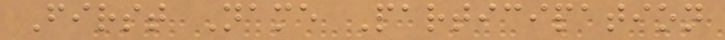First Name Participation
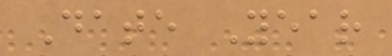Date Year
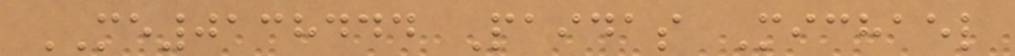ME0138444 Paidas Michael
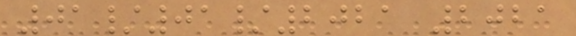01/01/2021 2021
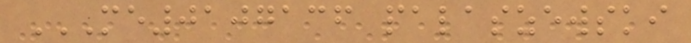ME0107136 PALASZEWSKI
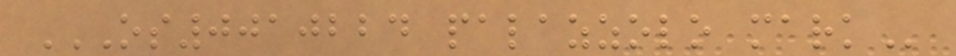OS0010224 PALAZZOLO MARK
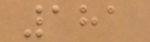181
